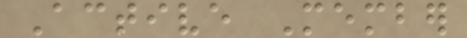Active Member
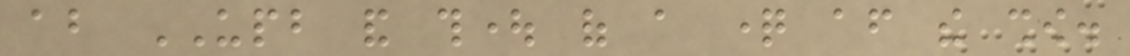about UPB and thought of a question after the show.
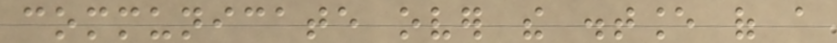communicate over the distance of a
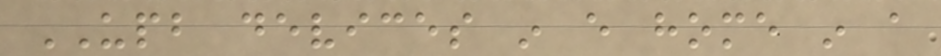UPB devices in every home in a
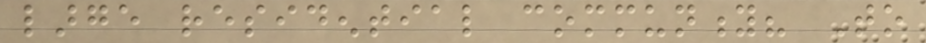large residential community? To
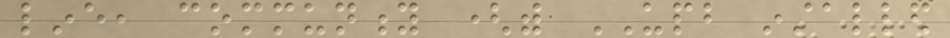line, community (with UPB installed
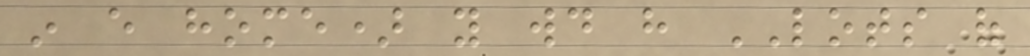in every home) you would have LOTS of
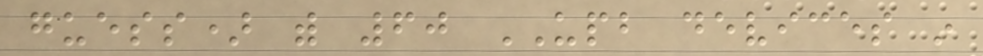guess) with 60 UPB devices in
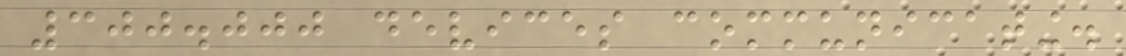300.000 devices communicating.
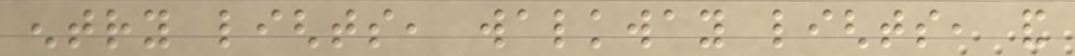entry lights, walkway lights, and
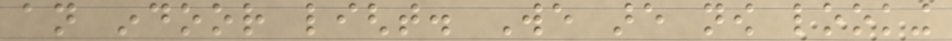an indoor light. We are now looking
